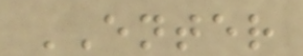ENTER
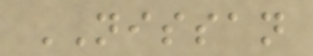NISSAN
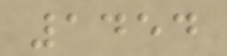1454
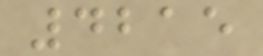4215
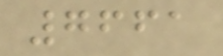7661
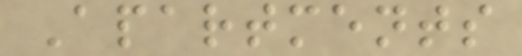Apartments
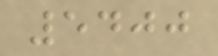5400
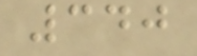340
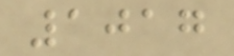1017
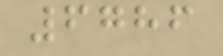6786
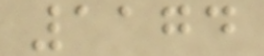1174
